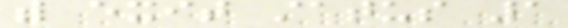with exit status 1
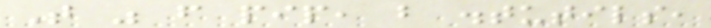That was from pip, but distutils,
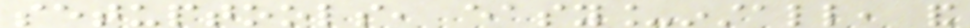setuptools, easy_install, and
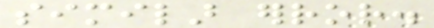similar error.
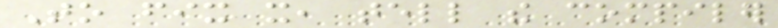To fix it, tell the compiler
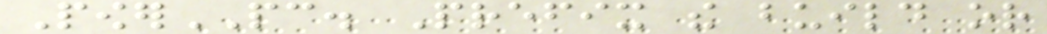PowerPC. Prefix the build or
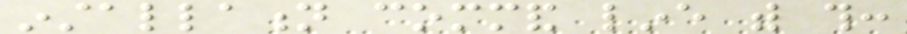installation command line with this:
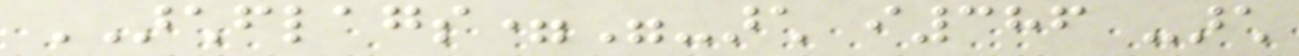ARCHFLAGS="-arch i386 -arch
